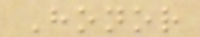Honor
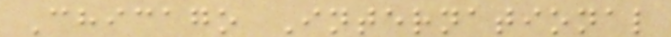Chicago International
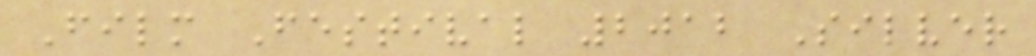Film Festival 2012 Silver
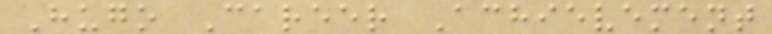Hugo Career Achievement
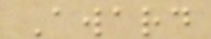Award
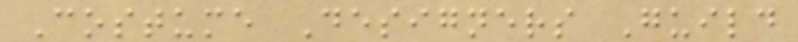Costume Designers Guild
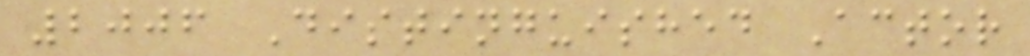2006 Distinguished Actor
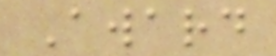Award
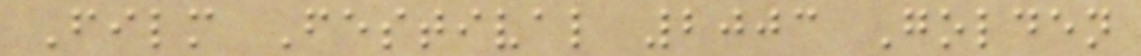Film Festival 2003 Golden
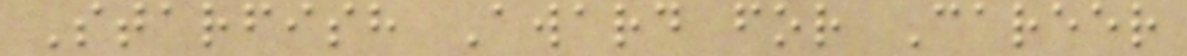Starfish Award for Career
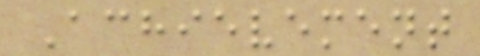Achievement
